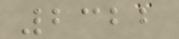2322
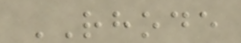RHODE
